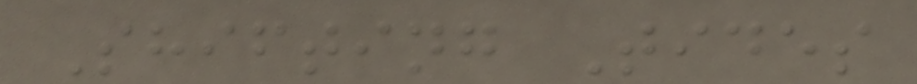Shifting Tides
